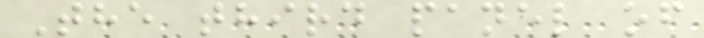The third panel of
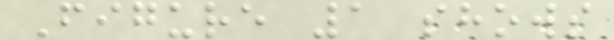Figure 1 shows
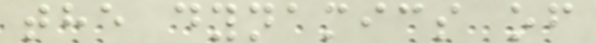the dynamics of
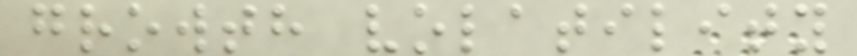growth volatility
